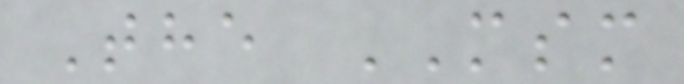The MSM
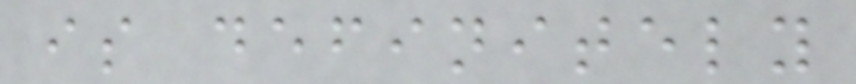is definitely
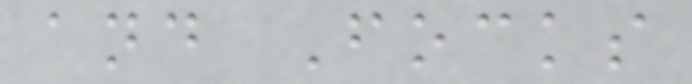and Focks
